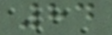84
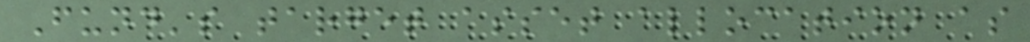Fund's target asset allocation as
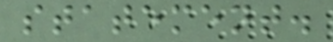statement.
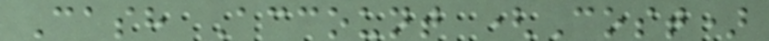Cash Account (Cost)
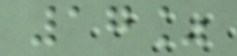17%
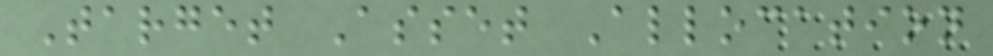Target Asset Allocation
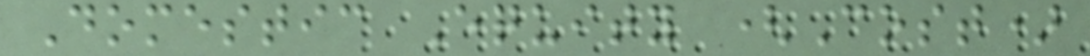Domestic Equity (Cost)
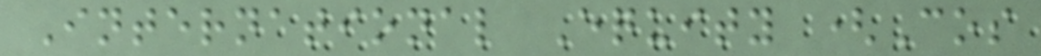International Equity (Cos
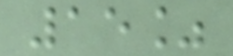15%
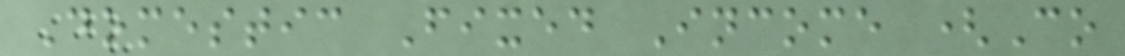Domestic Fixed Income (Co
